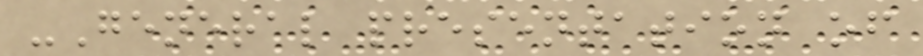-General presentation of
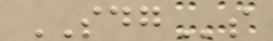SDGs
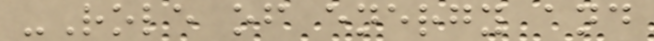-Role of energy and
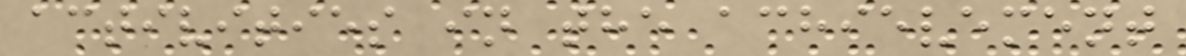activities in the achievement
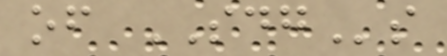of SDGs
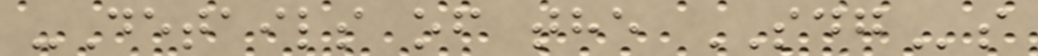-Details of the SDGs
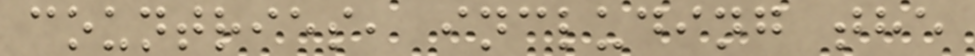countries, including the
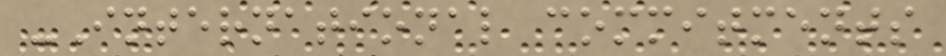-International commitments
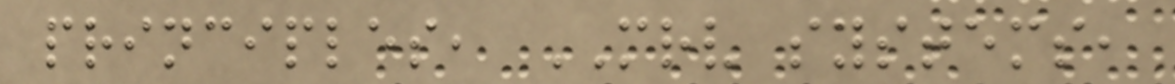principles, MRV systems,
